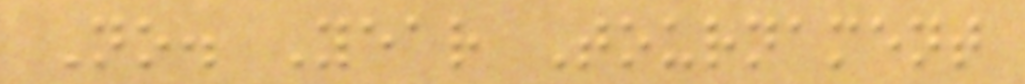No. Year Tournament
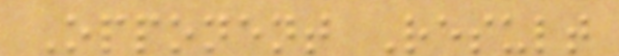Opponent Result
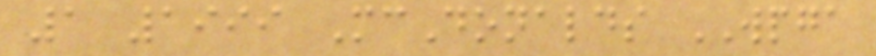1 1999 McDonalds WPGA
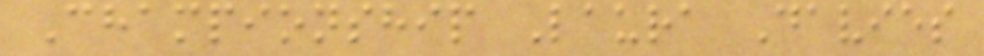Championship Laura Davies
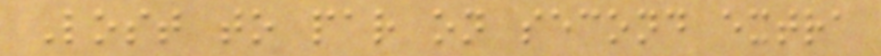Lost to par on second extra
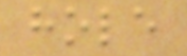hole
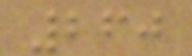260
